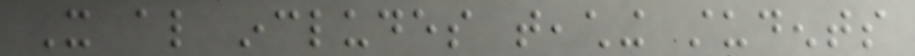It also includes teaching students
